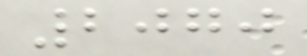2070
